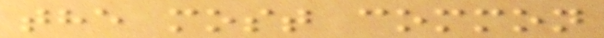the most common
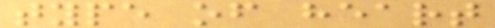type of heart
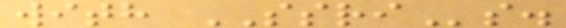with SSRIs.
